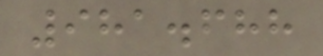981.688
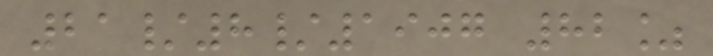21/8/1907 82%
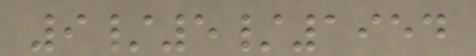9/5/1954
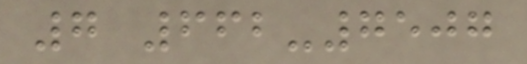7 662-7507
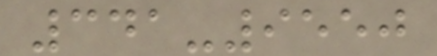341-9550
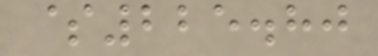$225.80
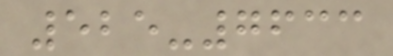525-7633
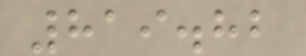819.82
